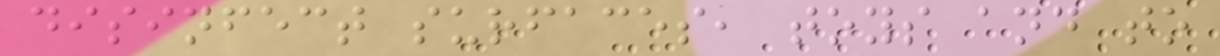disinfect surfaces, toys and to
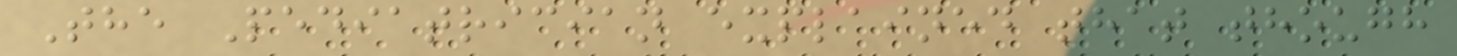The Pediatrician explained that though
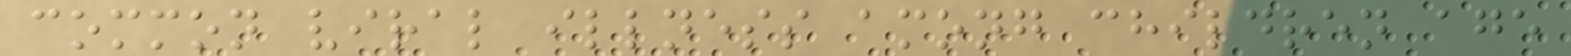common viral illness among children age
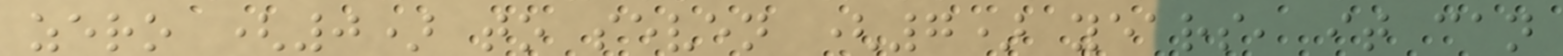zero (0) to seven (7) years, it can
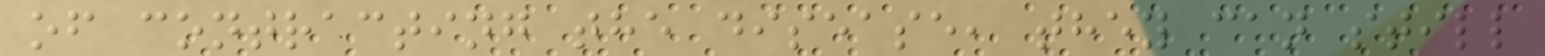of contracting the disease, they can still
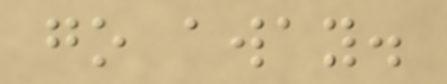go away.
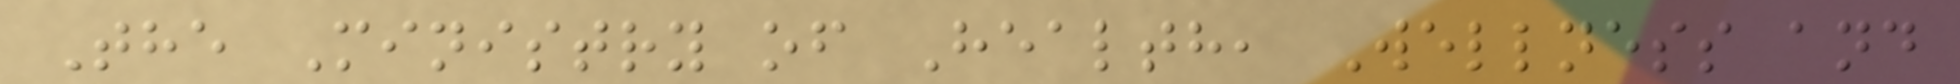The Ministry of Health, Wellness and
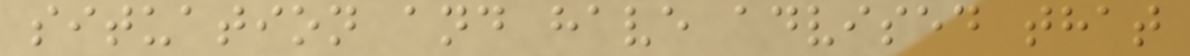situation and have advised that
